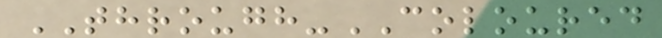THROUGH-COLOURED
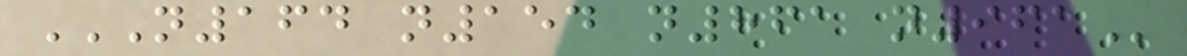N164 N154 N861 N961
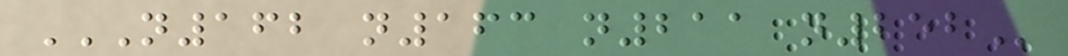N162 N163 N211 N252
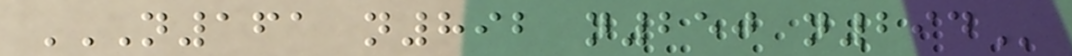N161 N892 N250 N294
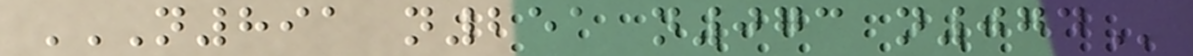N891 N251 N073 N074
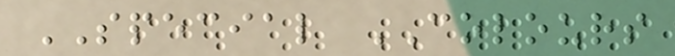SPECIAL COLOURS
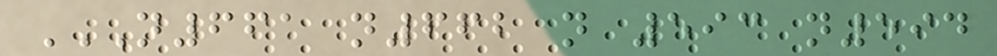N661 N662 N 593 N594
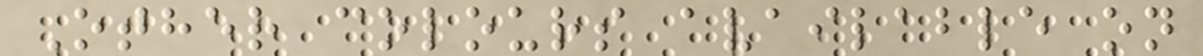Other colours available on
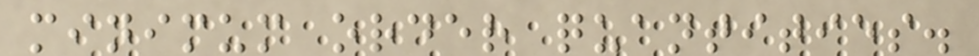minimum order quantities.
